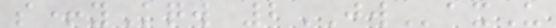s+yKqw 2JWaxU
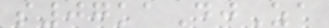s07kaDjZa
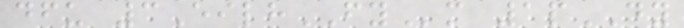dfu 3EilhFYm 1pDY
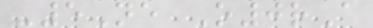-5Ne O0rA
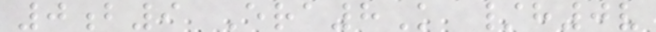0b9 Era8K /h0v
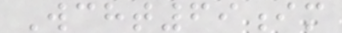Wcht69im
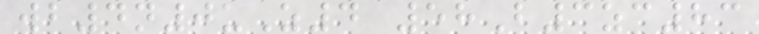wb4n0uZ4 58B3zc83
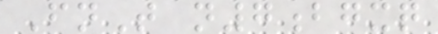FnT n7bgxq
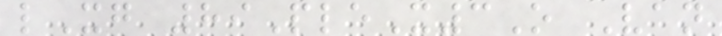lXg 89PleX3O Van
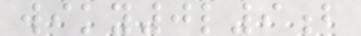wiky0l9b
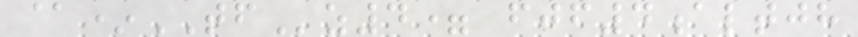@*TFz4= fjf4altjh
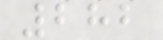282
